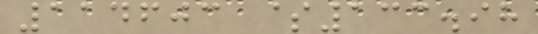114603 $133.98
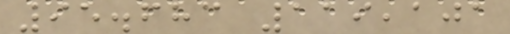95.683 119,101
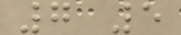7 5
